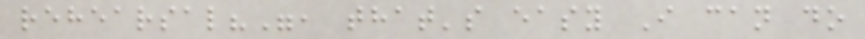rehearsal?", that's easy I can do
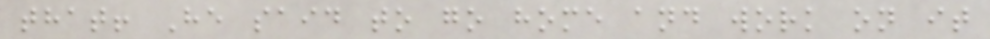that! He said to go home and work on it
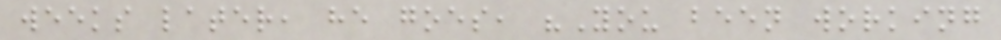weeks later, he goes, "You been working
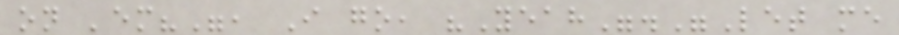on 'em?", I go, "Yeah"."Let me
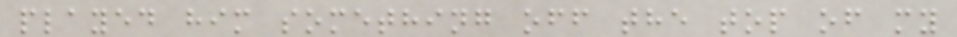played him something off the top of my
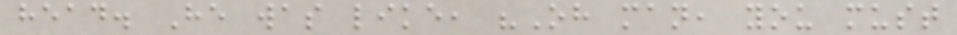head. He was like, "Oh man, you must
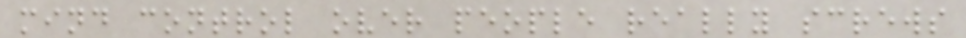mind control over people really screws
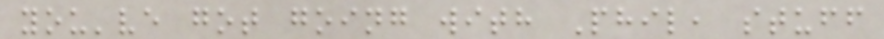you've got going with Phil, stuff
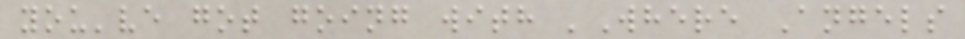you've got going with 'Where Angels
